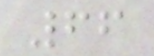66
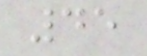45
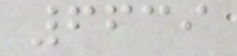6639
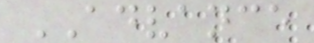ADVANCE
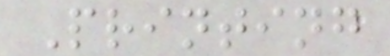Printing
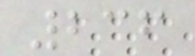236
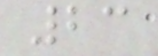23
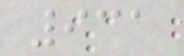931
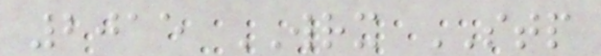2015 WRX STP
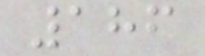186
